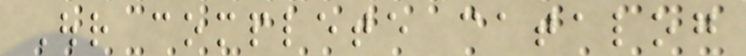Our complete catalog
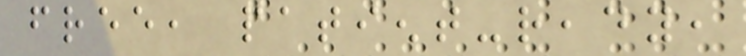free, patient-ready,
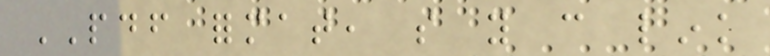PDF format, so you can link
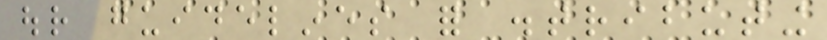our guidelines for distributing
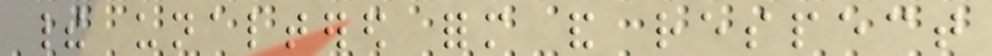their unaltered form and respect
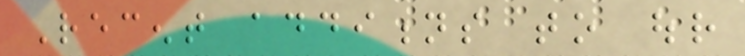Recent additions to our
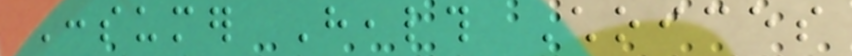Consumer Health Choices
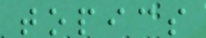topics
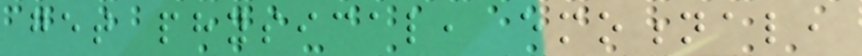get physical, emotional,
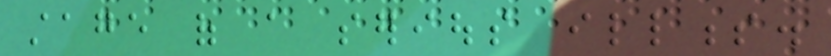stage of a serious illness.
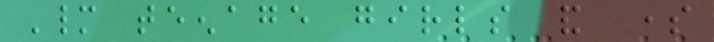Many teenage girls and some
